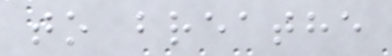to breathe
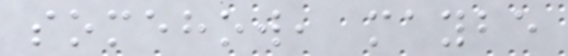somehow, maybe
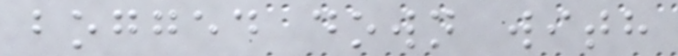bogged down with
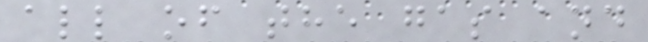all of the gas and
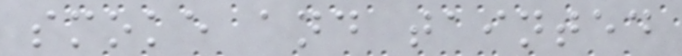smoke and tainted
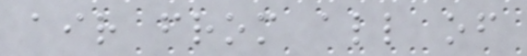air from all of
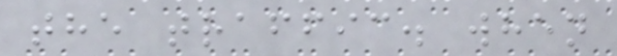the traffic. when
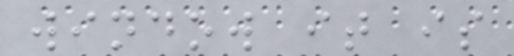window it is
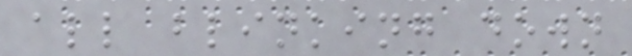all blinking down
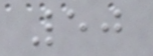50
